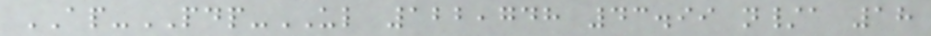AP-PDP-UL 122,748 43.99 n/a 18
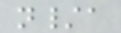n/a
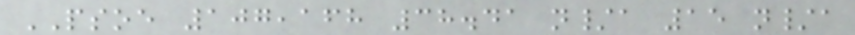PSOE 107,168 38.41 n/a 15 n/a
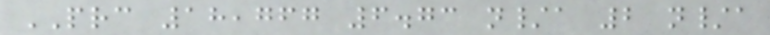PRC 18,767 6.73 n/a 2 n/a
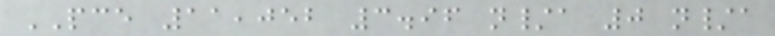PCE 11,052 3.96 n/a 0 n/a
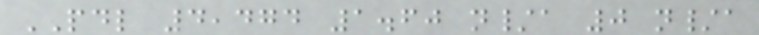PDL 4,474 1.60 n/a 0 n/a
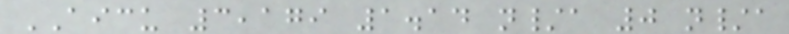AICU 3,179 1.14 n/a 0 n/a
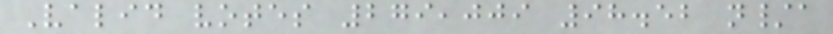Valid votes 279,009 98.52 n/a
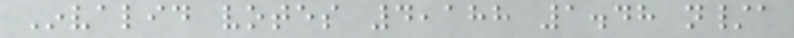Invalid votes 4,188 1.48 n/a
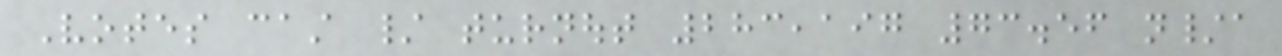Votes cast / turnout 283,197 73.56 n/a
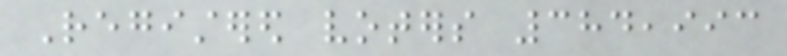Registered voters 384,993
